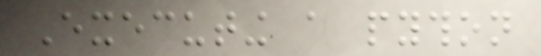Executing a python
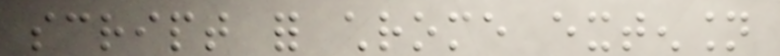script for chrome extension
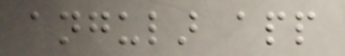angular app
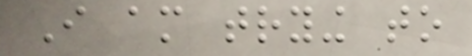I am trying to
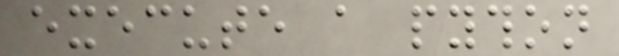execute a python
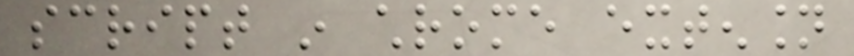script in chrome extension
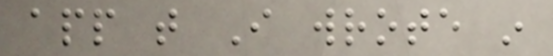app that I wrote in
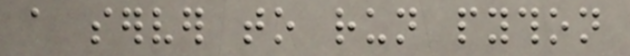a server to run python
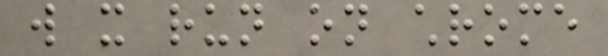will it run on chrome
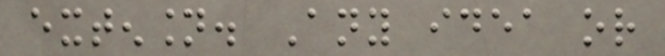extension. Any idea or
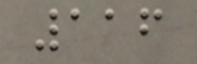116
